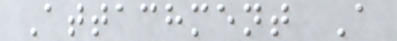Attachment A
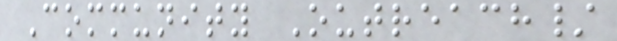Community Outreach/
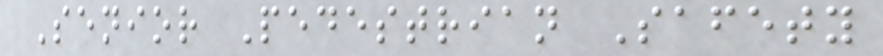Senior Pedestrian Safety
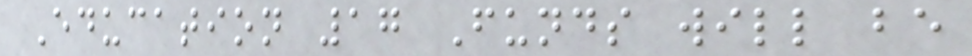Education 17 Funds will be
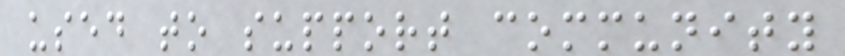used to support community
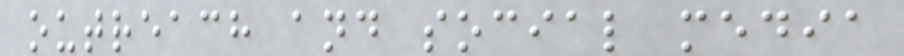outreach and social media
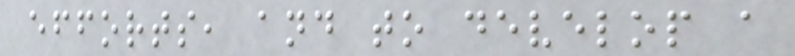efforts, and to develop a
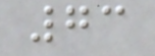73
